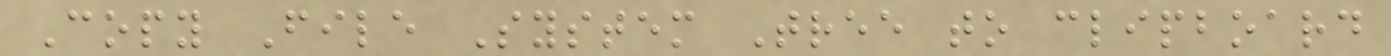Copy File System Tree to clipboard
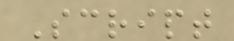Script
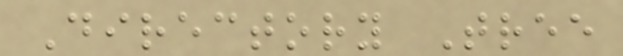Directory Tree
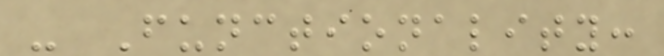- Functionality:
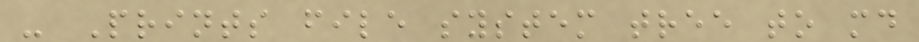- Prints file system tree to md
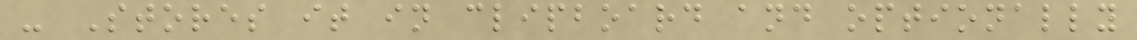- Stores it in clipboard and optionally
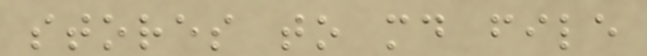stores to md file
